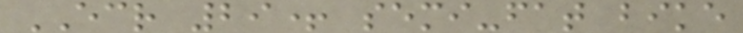ECR 29+ semi-fat bike
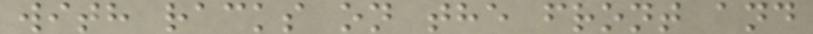with racks on the front and
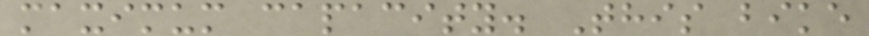maximum capacity. This bike
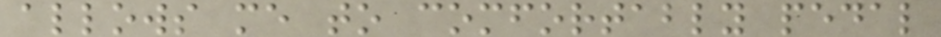allows me to comfortably pedal
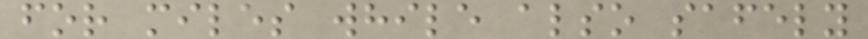for miles while also safely
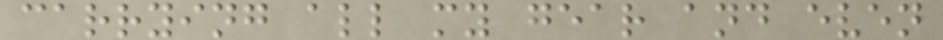carrying all my gear and even
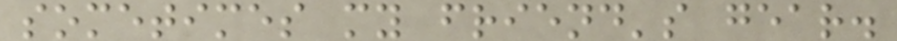sometimes my friend's gear.
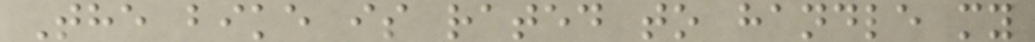The bike is rated to handle my
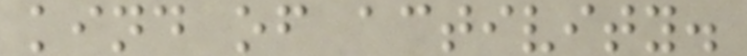kind of activity.
